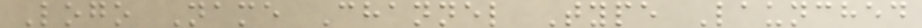Logo Name Channel Type Launched
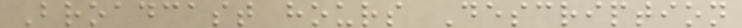Broadcast hours Description
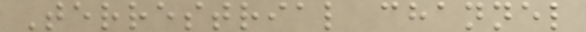Terrestrial channel
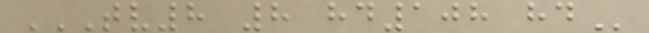TV8 8 HD108 HD
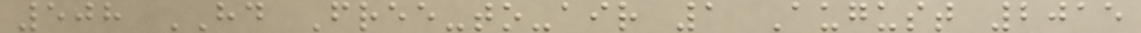508 HD Free-to-air 1 August 2015
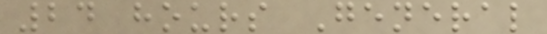24 hours General
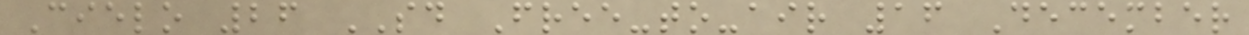Cielo 26 SD Free-to-air 16 December
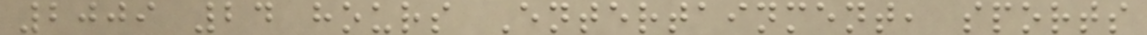2009 24 hours Entertainment, sports
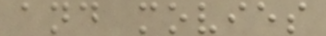and movies
